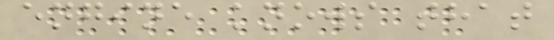engine knows that
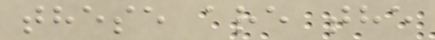these are the
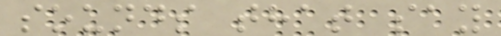sounds that say
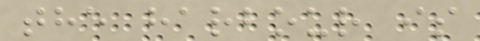the harbour is
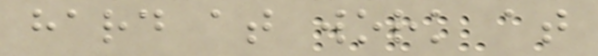hard at work at
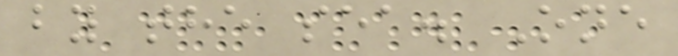by the sea. One
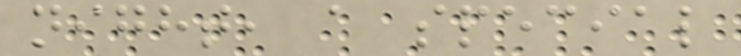night, a special
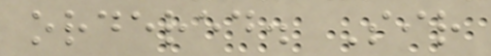ordered. Sir
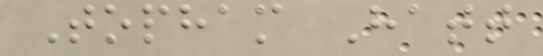Topham Hatt
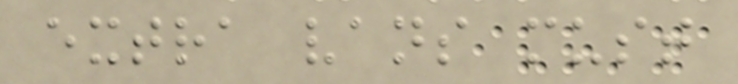extra vans must
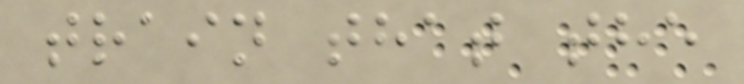train that the
